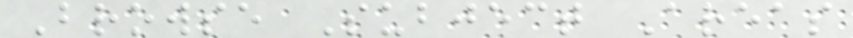Browse Subject Areas
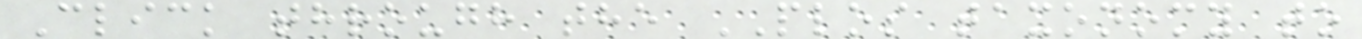Click through the PLOS taxonomy to
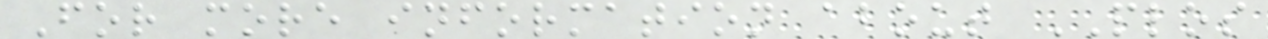For more information about PLOS
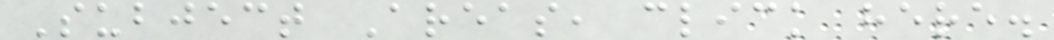Subject Areas, click here.
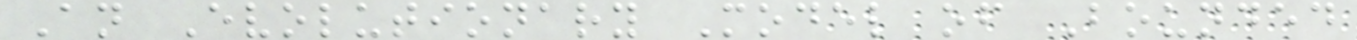An Evolutionary Model of Bounded
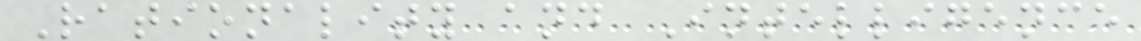Rationality and Intelligence
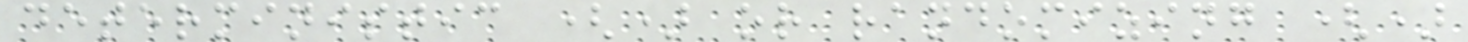deterministic () or randomizing ()
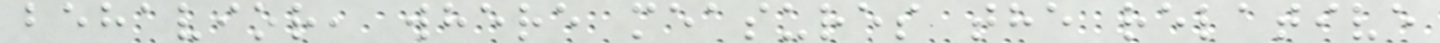behavior, where measures the relative
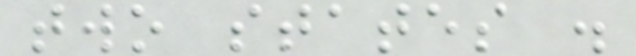two states .
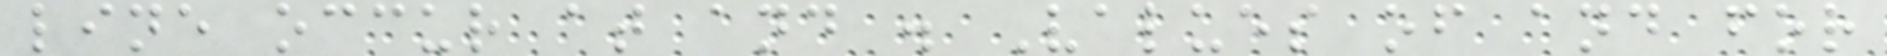line occur at and . Values of and for
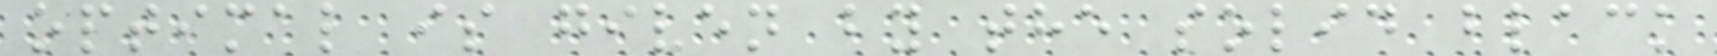optimal is given by the solid black
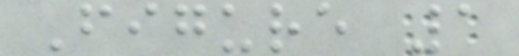Figure 1
